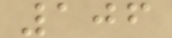106
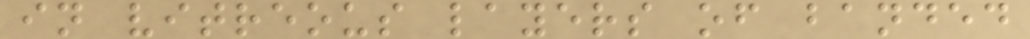in vitreous layers of banded
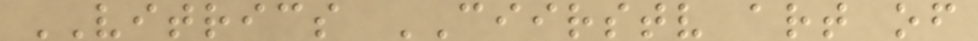VITRICS CIIRSTV art of
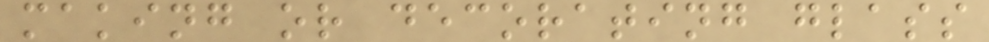making or decorating glass
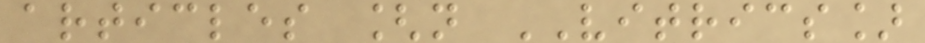articles [n VITRICS]
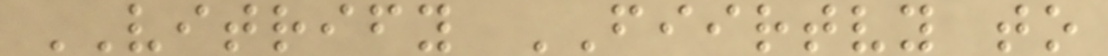VITRIFY FIIRTVY to
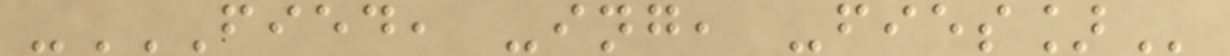-FIED, -ING, -FIES]
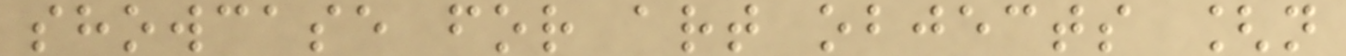showcase for art objects [n
